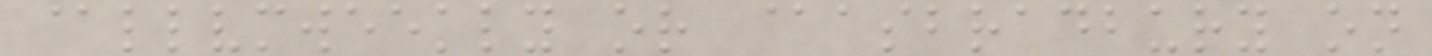@llvmweekly or @asbradbury on
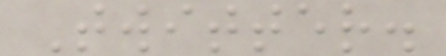Twitter.
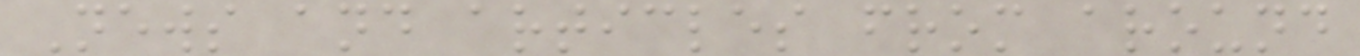News and articles from around
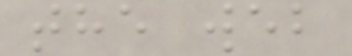the web
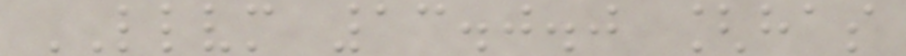LLVM 13.0.0 [has
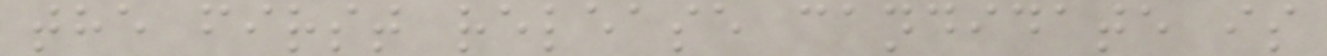the first release candidate is
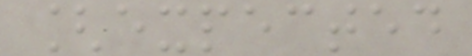[expected
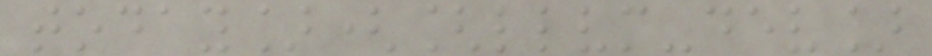today]([llvm-dev]
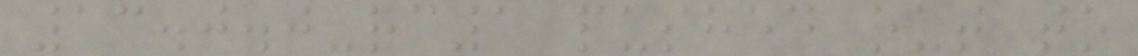13.0.0-rc1 pushed out to
